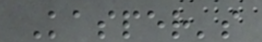Kasper's
